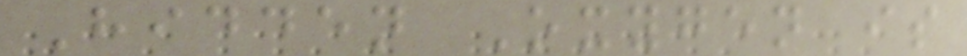Hidden Oxygen is
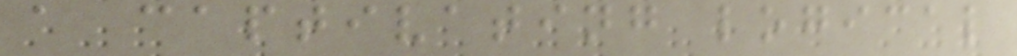a captivating logical
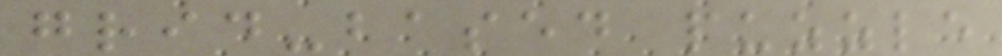grid-based puzzle
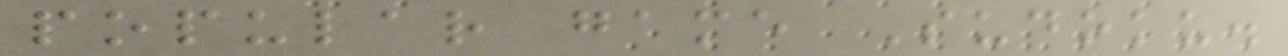popular game Sudoku.
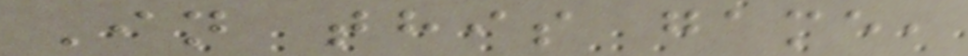In this game,
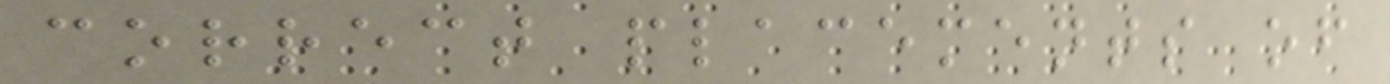correct placements of
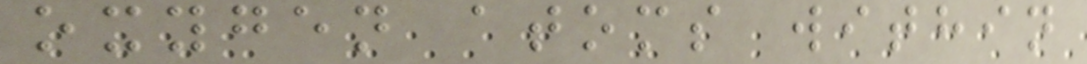oxygen atoms within
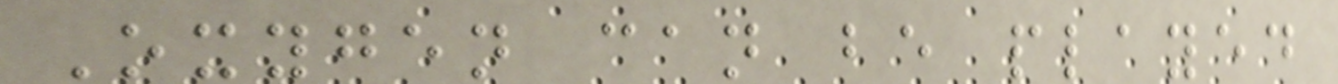Oxygen can be played
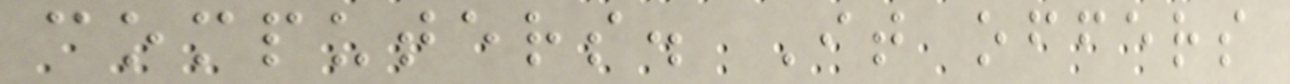computers. It offers
